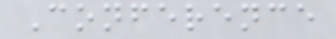Conference
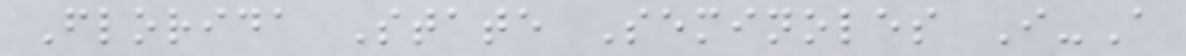Florida State Seminoles I-A
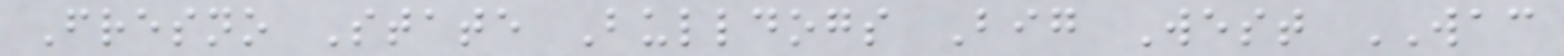Fresno State Bulldogs Big West WAC
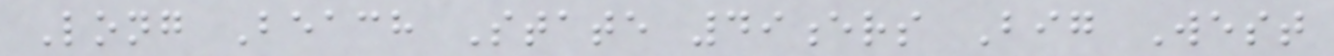Long Beach State 49ers Big West
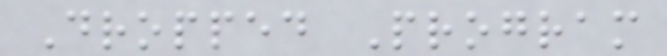Dropped Program
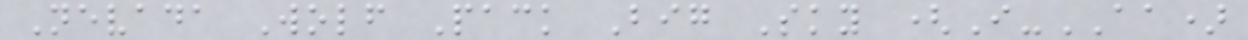Nevada Wolf Pack Big Sky (I-AA)
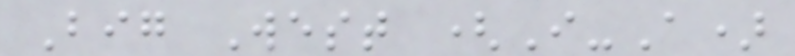Big West (I-A)
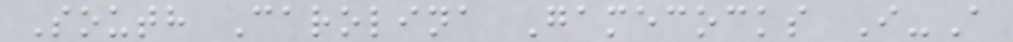South Carolina Gamecocks I-A
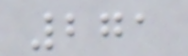271
